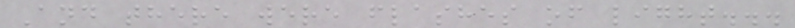And there were flashes of light...
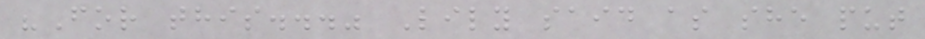"For this..." Lily said as she put
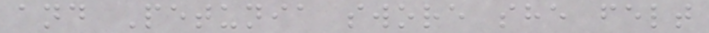and Petunia swore she felt
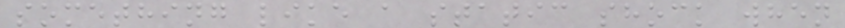something like a static shock when
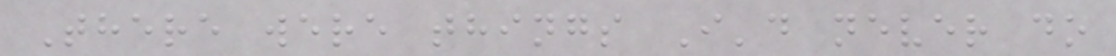There were things I'd never do
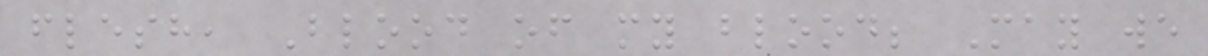flesh, Blood of my blood; May we
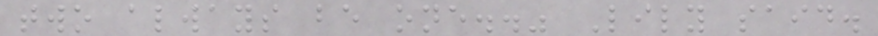two always be one.." Lily said.
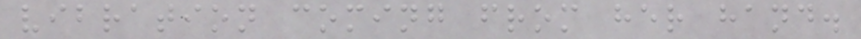vibration coming from her hand.
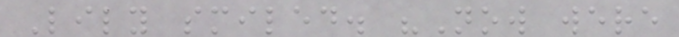Lily smiled. "Now were
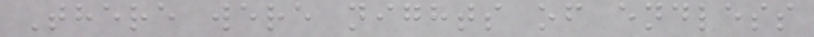There were nights of endless
